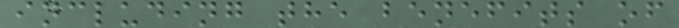including the benefits of
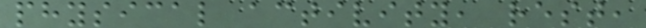physical activity, rest,
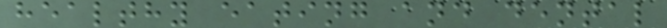healthy eating and dental
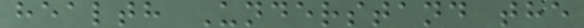health Understand the
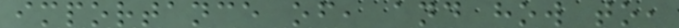importance of, and how to,
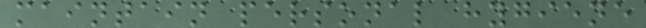maintain personal hygiene
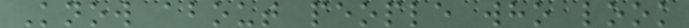Know about people who look
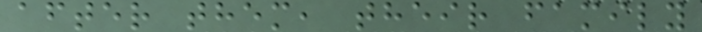after them, their family
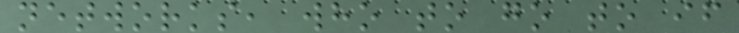networks, who to go to if
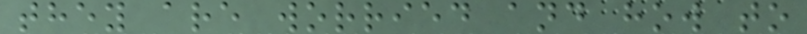they are worried and how to
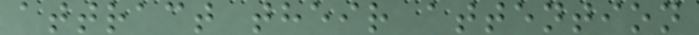attract their attention
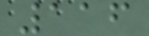116
